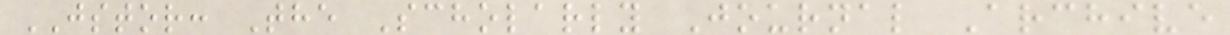JSTOR: The Scholarly Journal Archive
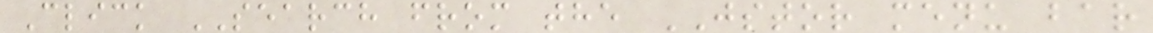Click SEARCH from the JSTOR menu bar
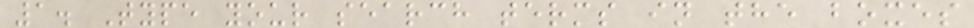1. Type your search terms in the boxes
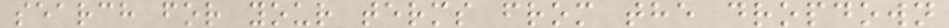search for your terms from the dropdown
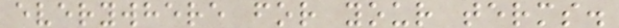everywhere for your terms.
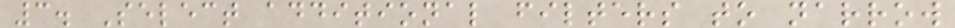3. Select additional filters to narrow
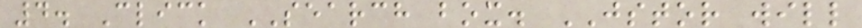4. Click SEARCH box. JSTOR will
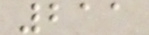211
